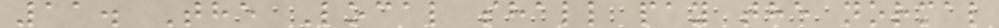11. The Local shall pay the normal
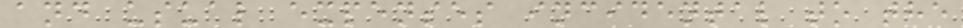and usual expenses incidental to the
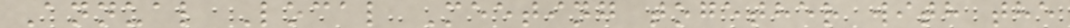Annual Local Meeting together with the
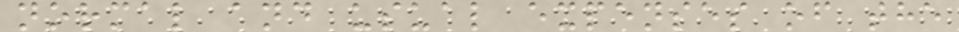normal and usual expenses of the
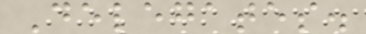Delegates.
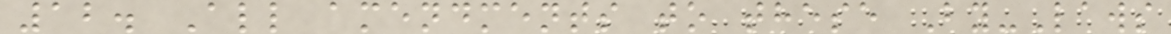12. All amendments to these By-Laws
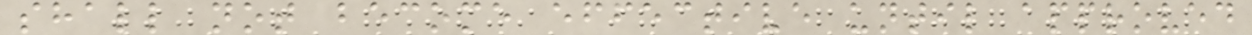shall not become effective until approved
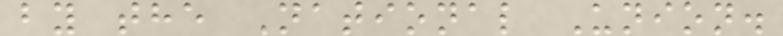by the National Union.
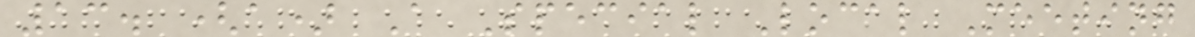13. (a) A Special Local Meeting
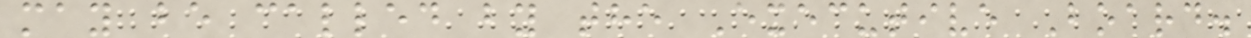may be called by the Executive Board.
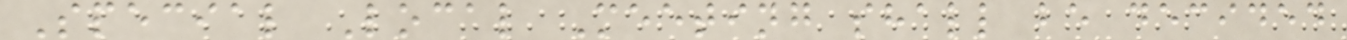Special Local Meeting shall be decided
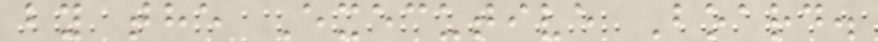by the Executive Board.
